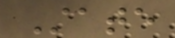State
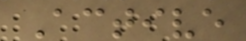Active
